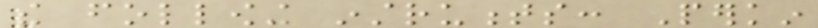the following instruments: Perkin
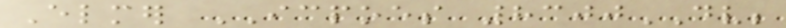Elmer ICPOES 8300DV;
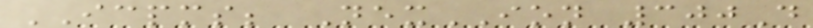ICPMS; NexION 300D
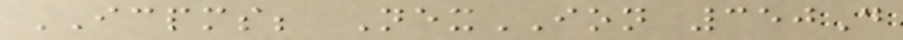ICPMS; NexION 350D
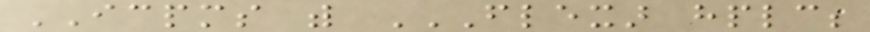ICPMS with FLEXAR HPLC;
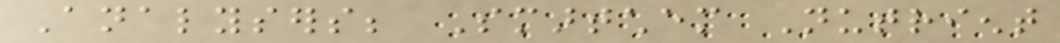Analysers; Smartchem Nutrient
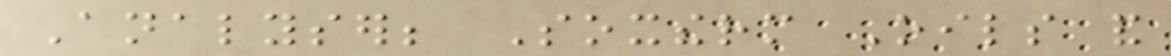Analyser; Soxtherm Oils and
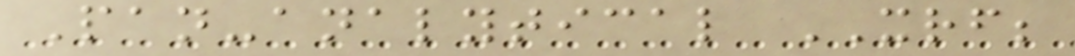Pan-analytical XRF;
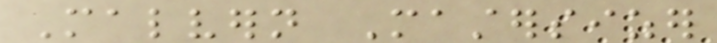Malvern Mastersizer
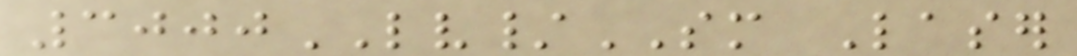3000LV/SM Laser
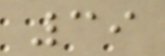39
